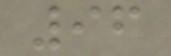96
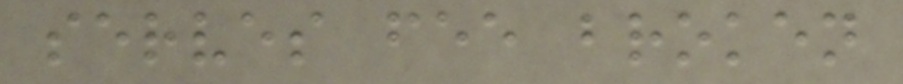serves fee broken
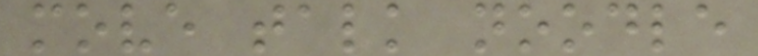move talk noodle
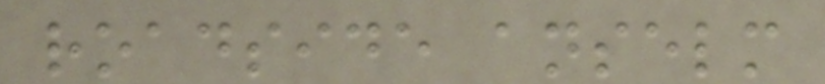roadside anselm
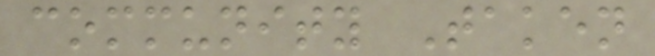community Taken
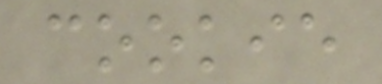cookie
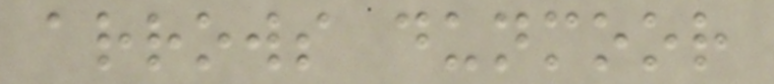arrows dunmoor
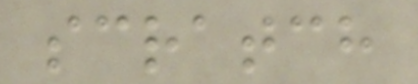scratch
